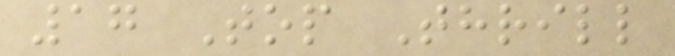17 Top Thrill
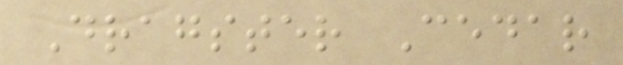Dragster Cedar
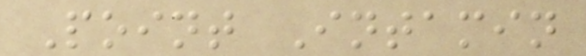Point Intamin
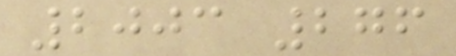2003 276
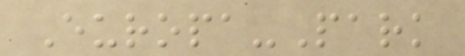Europa-Park
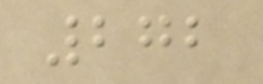272
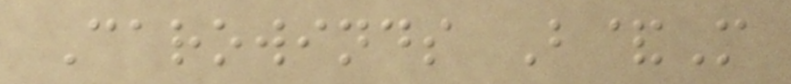Carowinds B&M
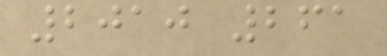2010 261
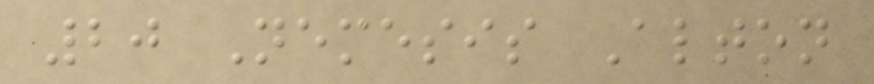20 Nemesis Alton
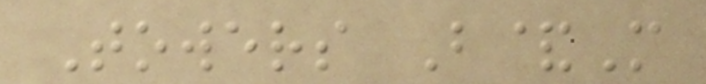Towers B&M
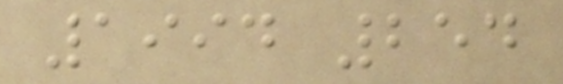1994 254
